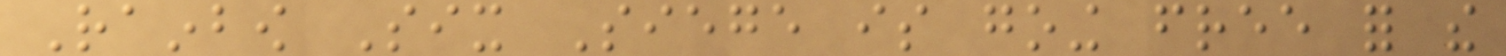Rainbow Six Siege is going free for the
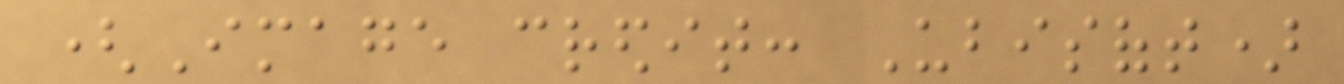(Image credit: Ubisoft)
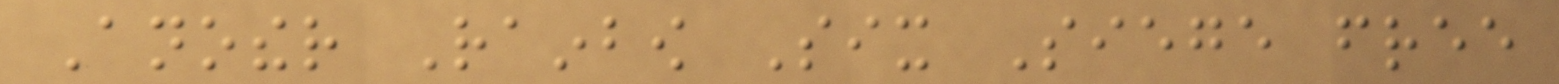Another Rainbow Six Siege free
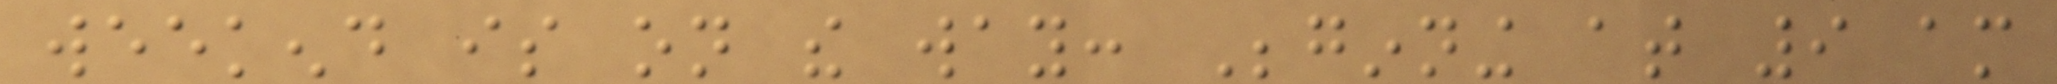weekend is on the way: Beginning at 9 am
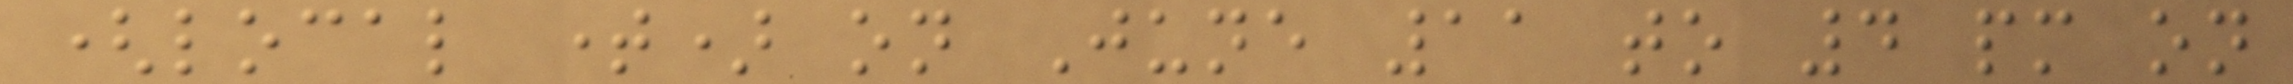(local time) on June 11 to 4 pm on
